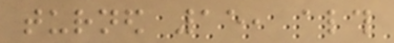turned 15, although
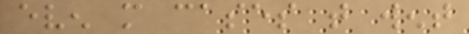even more cases that went
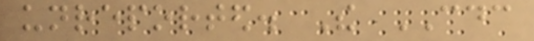unreported. The CDC
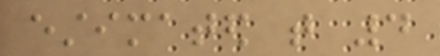estimated that 4
